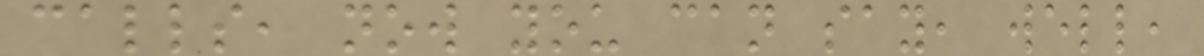calls, now you can say, well,
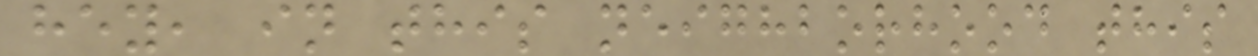hey, in this neighborhood this
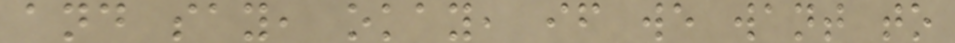and say, okay, if we want to
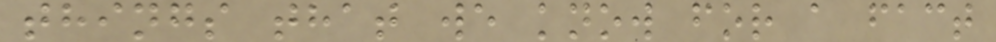things that we know for a fact
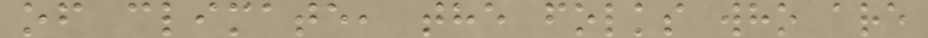of climate, the folks who are
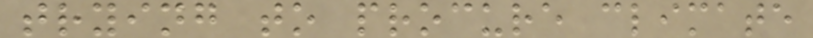trying to procure climate
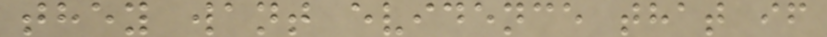they want evidence that if
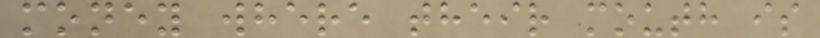money where their mouth is
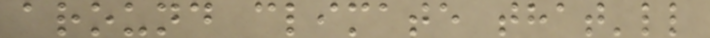around climate that'll
